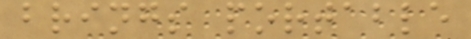brings portable
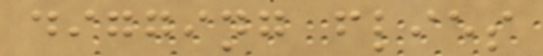digging flies
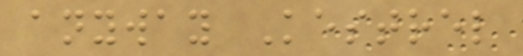anyway Kestrel
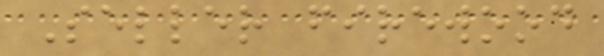Seller firewood
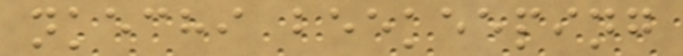nkechi beekeeping
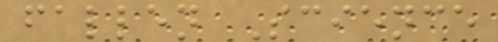fallen Science
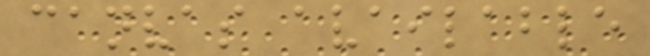canvas available
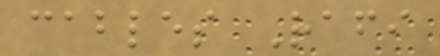cables Rafi
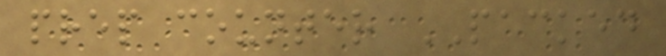prep counter PACKED
